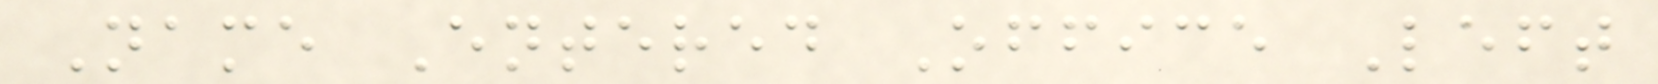Name Entered Office Left
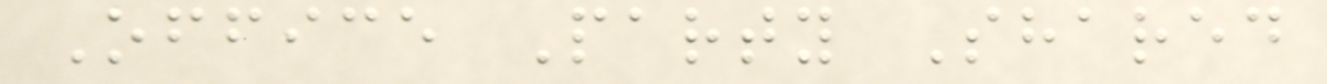Office Party Shared
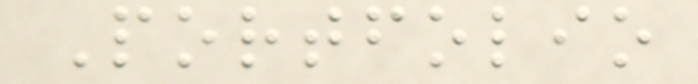Portfolio
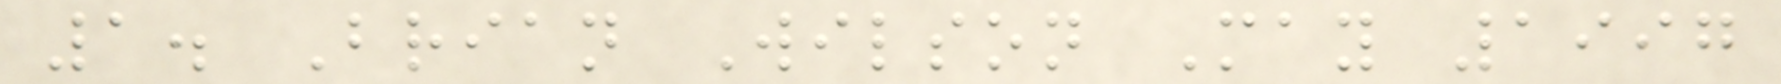1. Brian Wilson May 1997
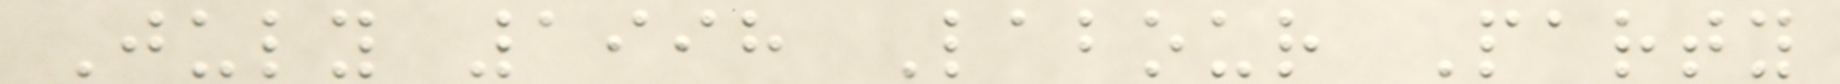July 1998 Labour Party
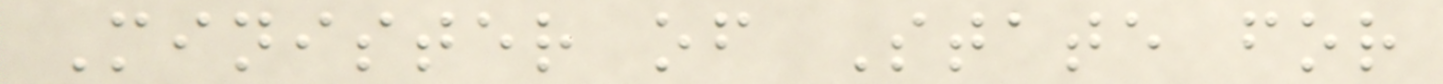Minister of State for
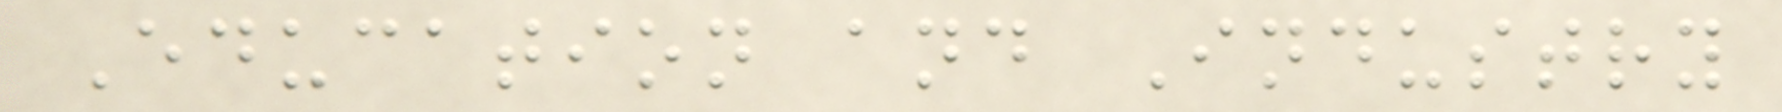Education and Industry
